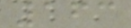163
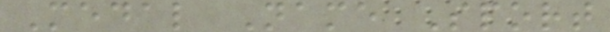Medal Name Sport
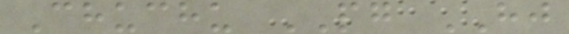Chuchu PG HJ
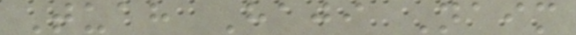Tuah Haji Naim
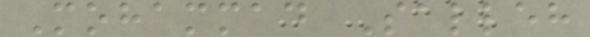Mohammad Salleh
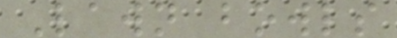Lawn bowls
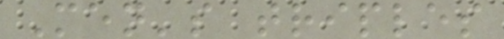Men's triples
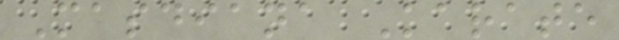Masdiana Karate
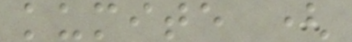kumite (
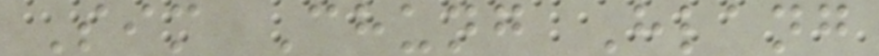Sim Chung Hlang
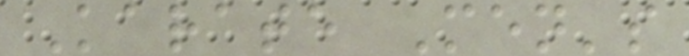Karate Men's
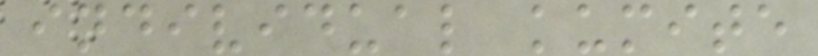individual kumite
